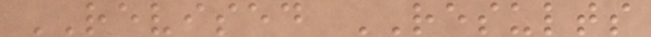REVISED RESULTS
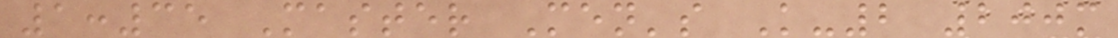1:35 Master Men's K-2 200m
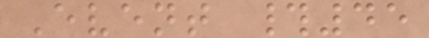Event #45
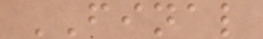FINAL
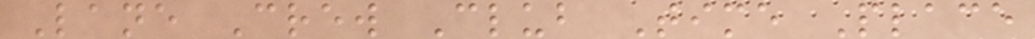Lane Crew Club Time Place
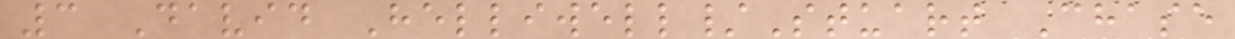3 David Helliwell/Stuart Chase
